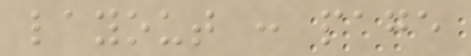layout : page
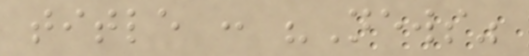title : "News"
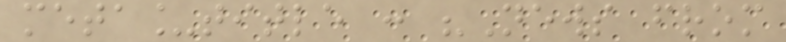meta_title : "News from
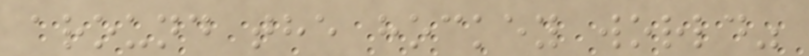around the hockey world"
